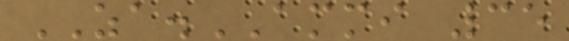ZA.AMMI 35
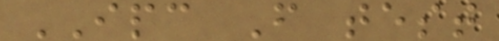IPC F test
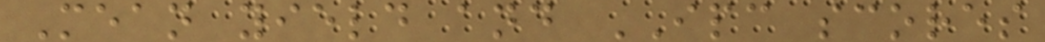Mean yield and IPC scores
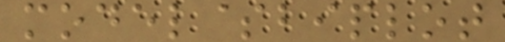model$biplot
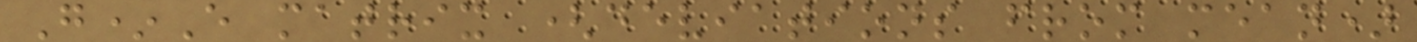G*E matrix (deviations from mean)
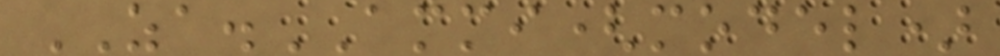ZA.AMMI(model)
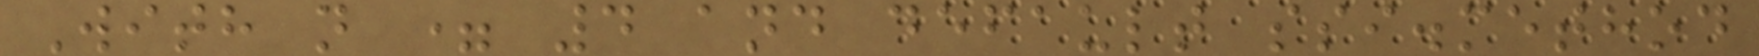With n = 4 and default ssi.method
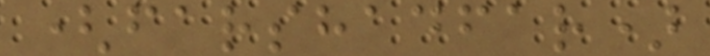(farshadfar)
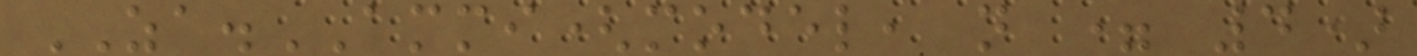ZA.AMMI(model, n = 4)
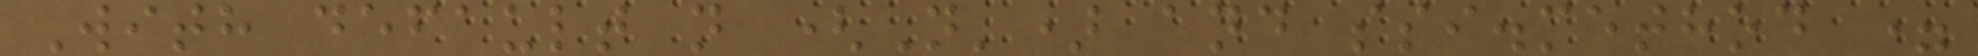With default n (N') and ssi.method =
